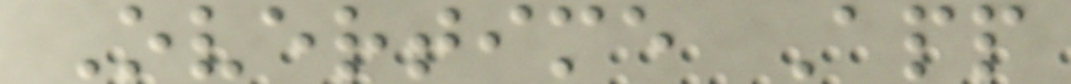Overtime App
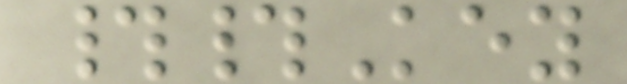##Key
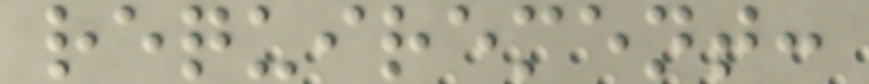requirement:
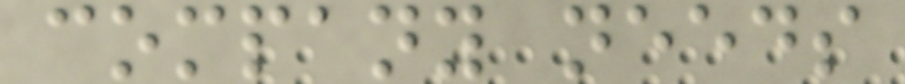company needs
